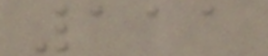111
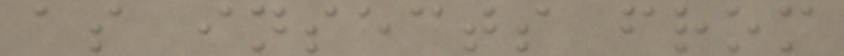as insects from
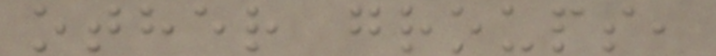other groups,
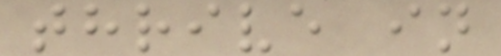thrive in
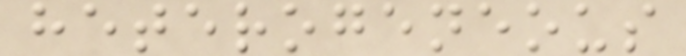heterogeneous
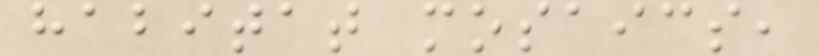habitat mosaics,
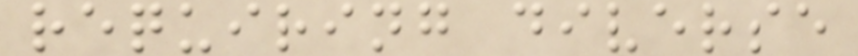requiring diverse
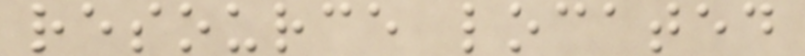resource located
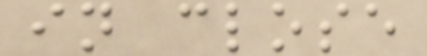in close
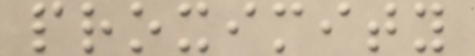proximity
